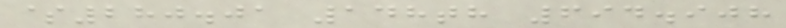$280.01 148th 694.908
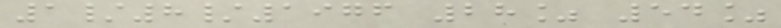1/8/1976 28% 54%
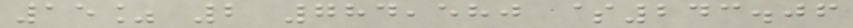15% 2 784,580 $243.06
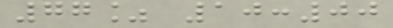77% 10:00
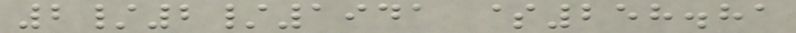2/2/1941 $258.81
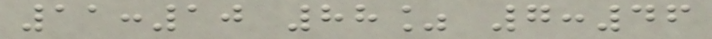11:10 88% 7:46
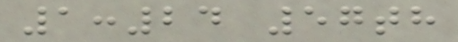1:24 57th
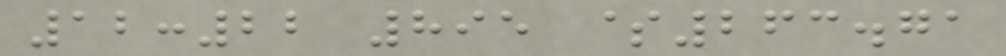12:22 895 $263.71
